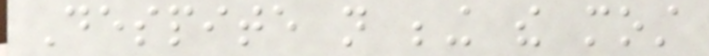Despite not being the most
